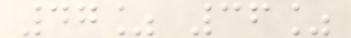47% 36%
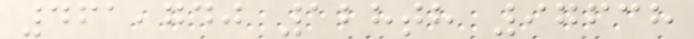461,740 128th 97638
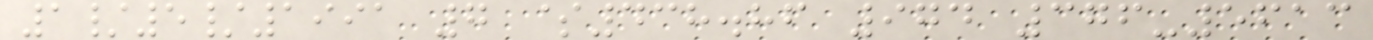1/5/1991 7 $438.86 974 376-5613
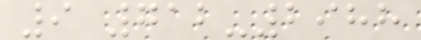9 712-2988
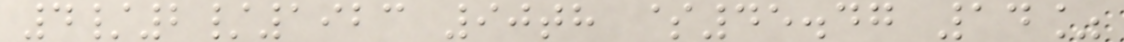4/2/1923 90th $45.47 14%
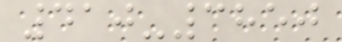410-3850
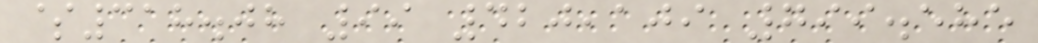$318.08 99 420,109 799.585
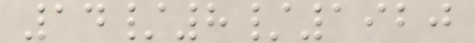14/8/1920
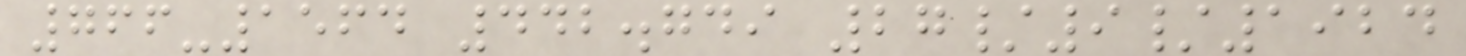766-1564 442.749 27/9/1924
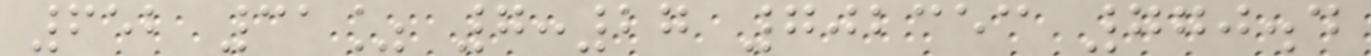652 31% 7:27 702353 770.4
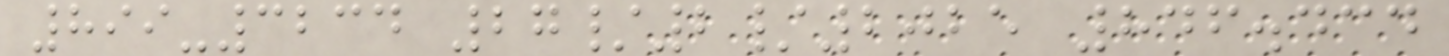899-3234 27/2/2025 846.434
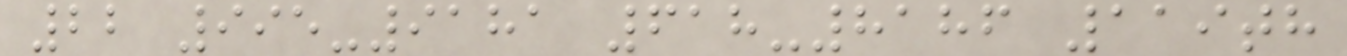22 995-9181 618-8186 119th
